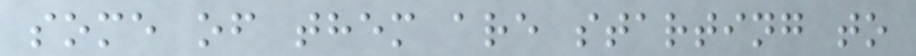some of them are starting to
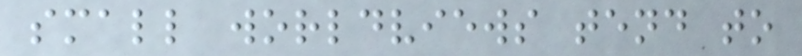small worldviews tend to
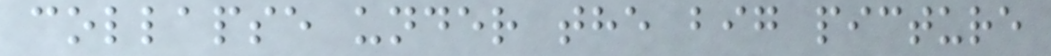collapse under the big picture
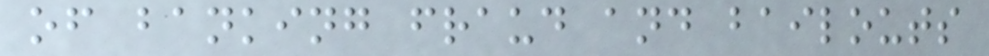of banking fraud and bailouts
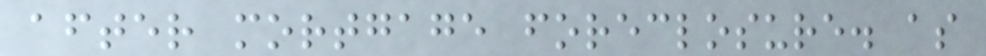after mortgage foreclosure. as
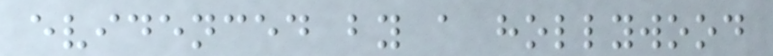evidenced by a hollywood
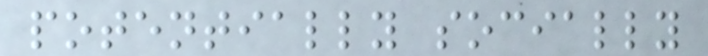potentially socially
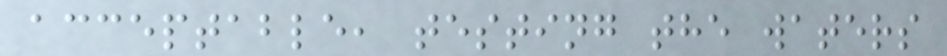acceptable, testing the waters
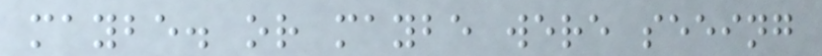maybe. or maybe were seeing
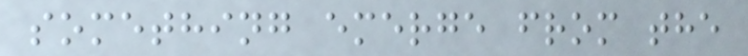something emerge from the
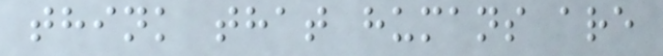think that humans are
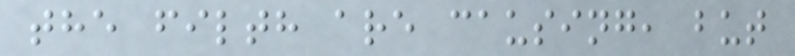the filth are causing, but
